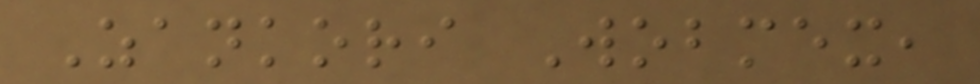Zankori Wobmex,
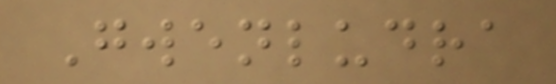Gwenludra
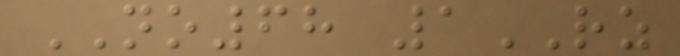NO68 1RZ
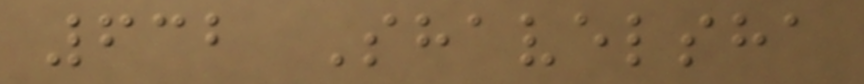632 Shavelsha
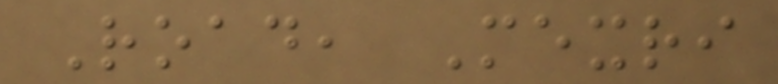Road, Mexri
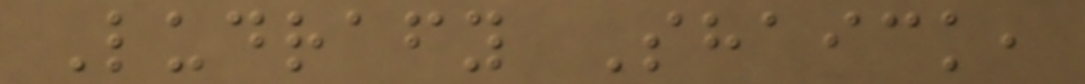Ludrafy Shaick,
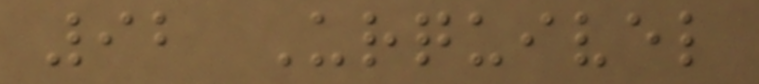92 Urquivel
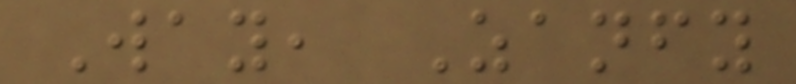Way, Zanfy
